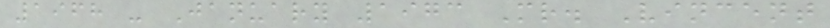1968 - January 1973 Mr. Vincent
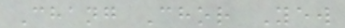Chang Chor Yew
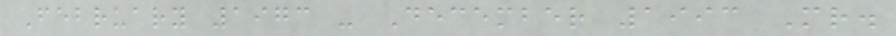February 1973 - December 1993 Mr.
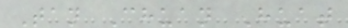Tan Chuan Huat
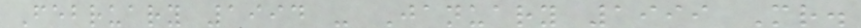February 1994 - January 1999 Mr.
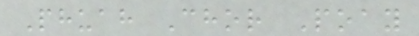Phuah Chor Poay
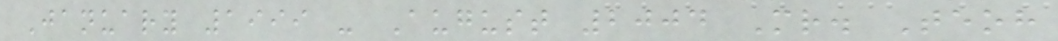January 1999 - August 2004 Mr. Teoh
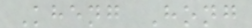Kheng Hong
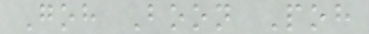Goh Boon Poh
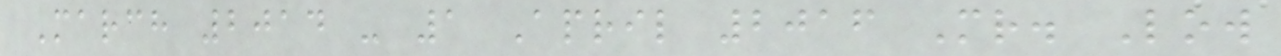March 2014 - 1 April 2016 Mr. Low
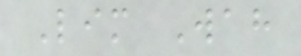Lim Wah
